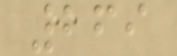269
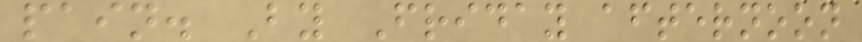pain. By Friday afternoon
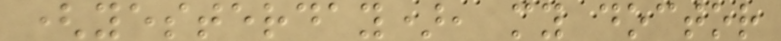(yesterday), my doctor
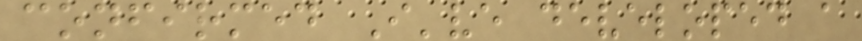confirmed I've developed a
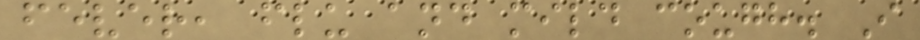fever, flu and mild cough. I
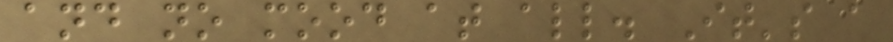and no mood at all. It's a
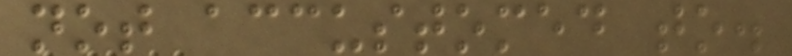not accustomed to.
